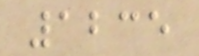1235
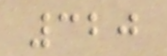320
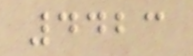4423
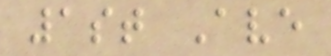1st Ave
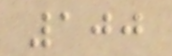100
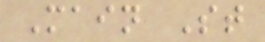Main St
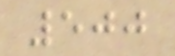500
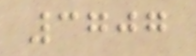3707
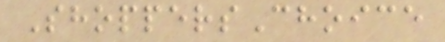ShoppersChoice
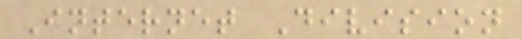Internet Division
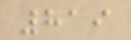819
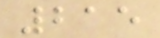215
